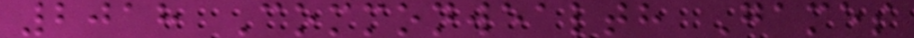2018 Commonwealth Games
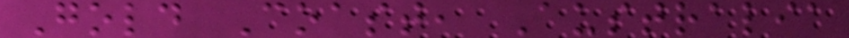Gold Coast, Australia
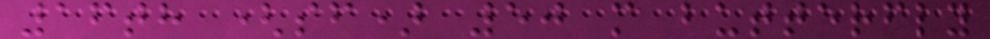16th (sf) 50 m butterfly
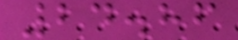24.86
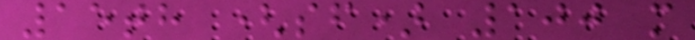15th (sf) 100 m
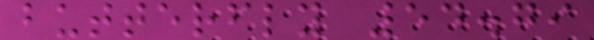butterfly 54.79
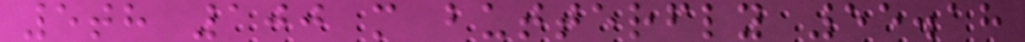5th 100 m butterfly 55.18
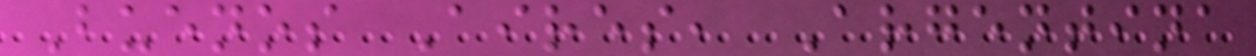Buenos Aires, Argentina
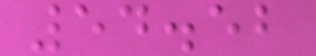54.52
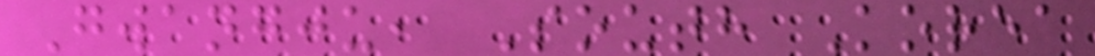Gwangju, South Korea
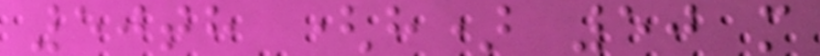50th (h) 50 m
